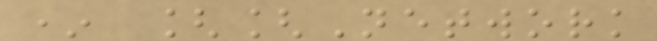* [[Network
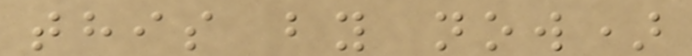this by now)
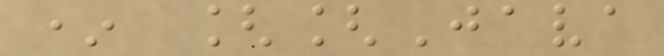* [[Java
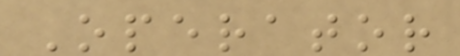Operator
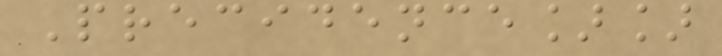Precidence]]
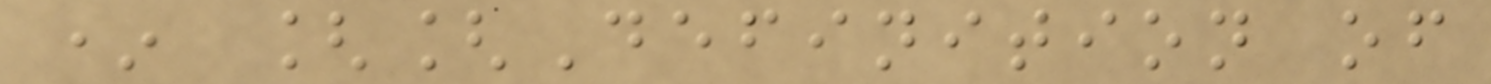* [[Definition of
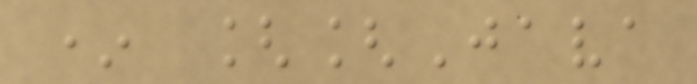* [[Java
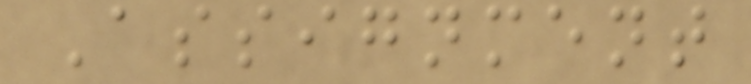Assignment
